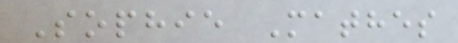Sophie Mathes
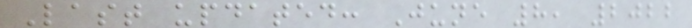Last updated: June 8, 2022
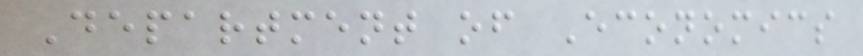Department of Economics
